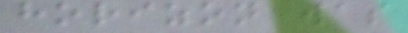horizon was
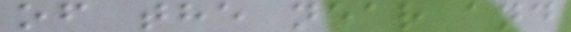of the near and
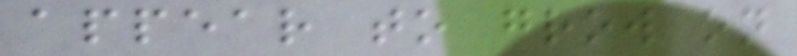appear to grow on
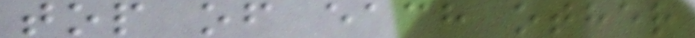top of each other
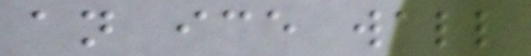an ice wall
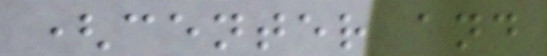(center and
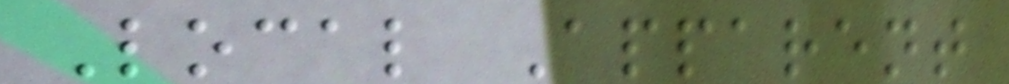Local Apparent
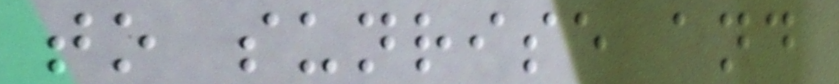to sunrise and
